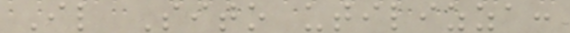Il Sito utilizza:
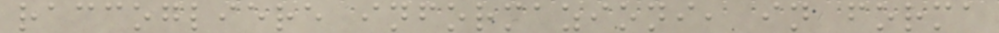raccogliere informazioni, in forma
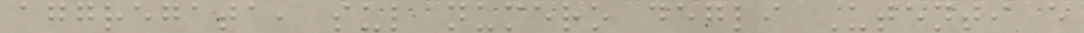aggregata, sul numero degli Utenti e
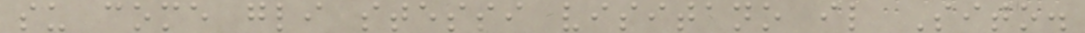su come gli stessi visitano il Sito.
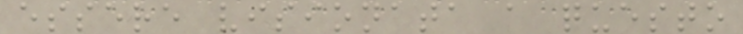essere visionata a questo
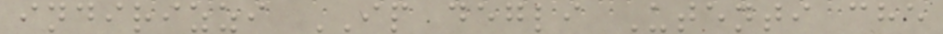indirizzi IP degli Utenti che
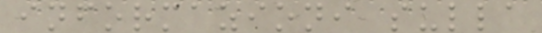informazioni sulla
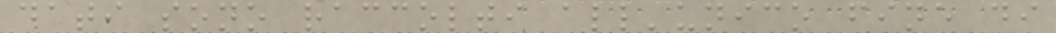dati sono raccolti all'unico fine di
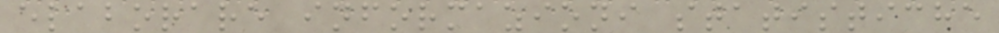elaborare informazioni statistiche
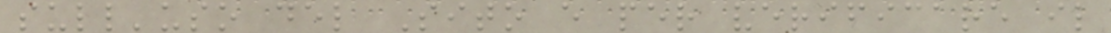sull'uso del Sito e per verificare il
